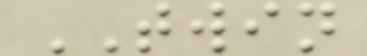TWIN
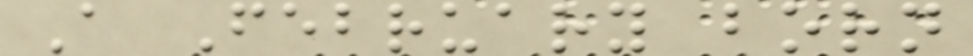A February born
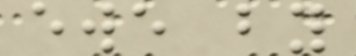ewe by
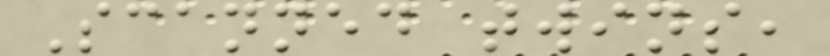Scanned twins,
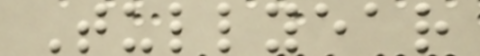Tullyear
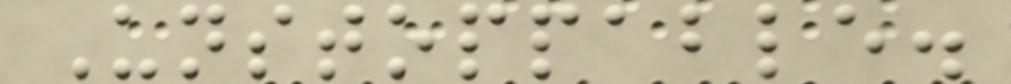Unstoppable.
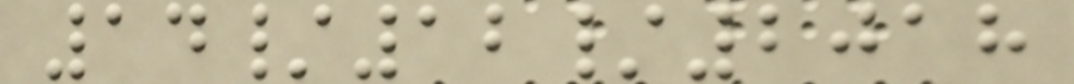14/12/2018
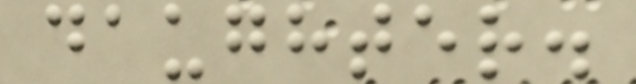daughter.
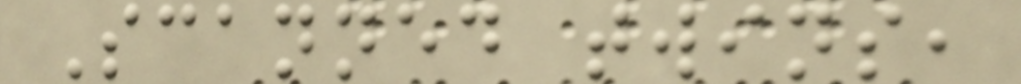Scanned twins,
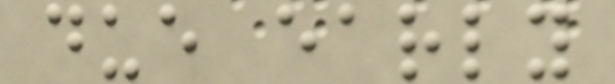due early
